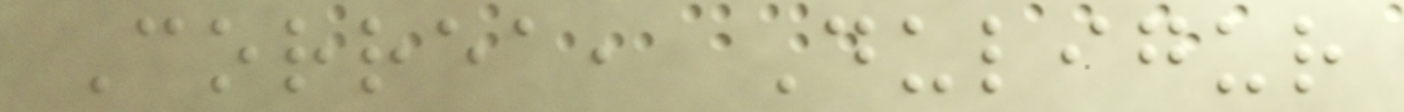Correa, Duligur
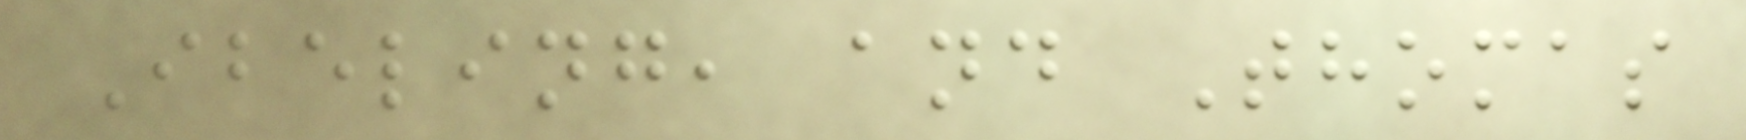Ibeling, and Thomas
